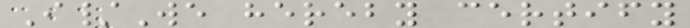I/We hereby certify
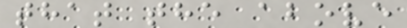that the above
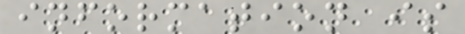information is
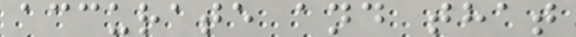accurate and that
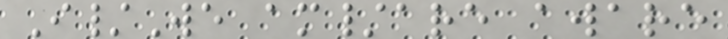I/We am/are aware
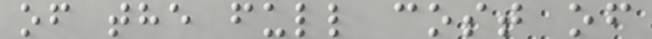of the full cost of
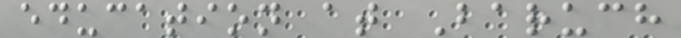education at Baruch
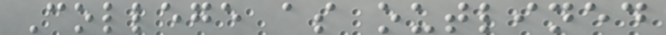College as outlined
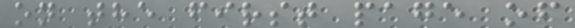on the first page of
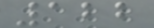122
